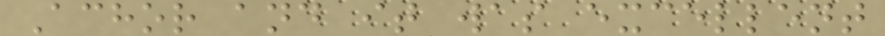Achor and it was excellent
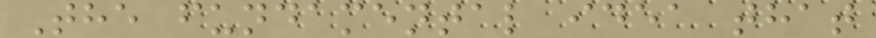The fundamental idea that
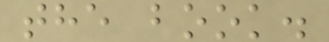the book.
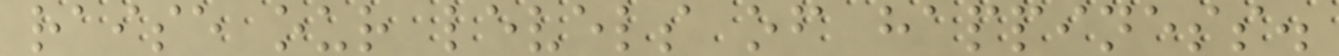raise our levels of happiness.
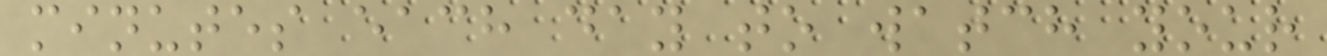minutes each day to watch your
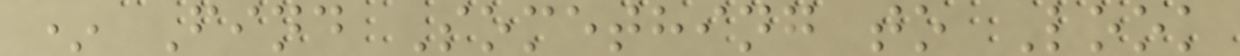* Find Something to Look
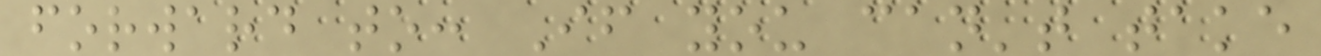forward to: If you can't take
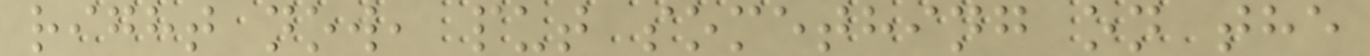right now, put something on the
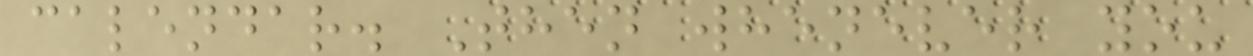calendar. Then whenever you
